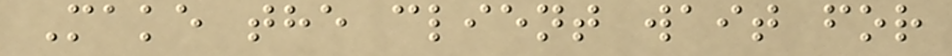Make the client wait for
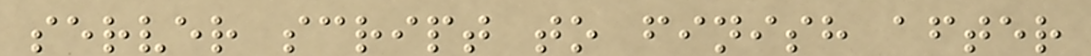server script to finish after
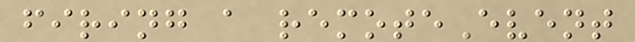firing a remoteEvent
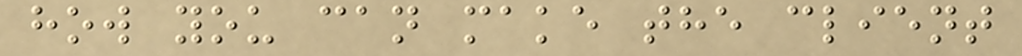how you can make the client
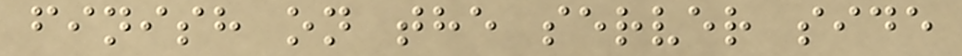finish on the server side
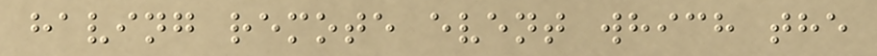having remote event which the
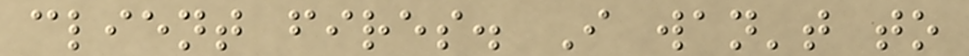client fires. I wan't to
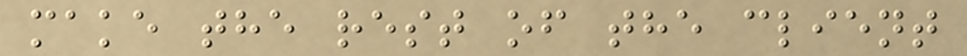make the rest of the client
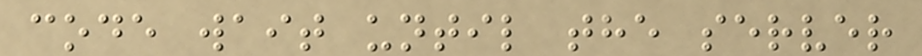code wait until the server
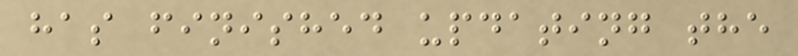has finished updating the
